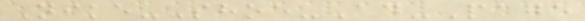Nike-Shoe-Ad-Page
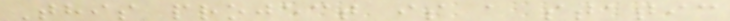This project is a static
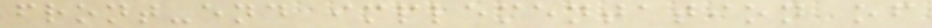front-end implementation of
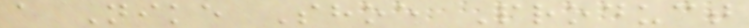a Nike Shoe Product
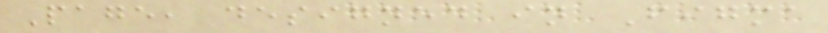Page, designed in Figma
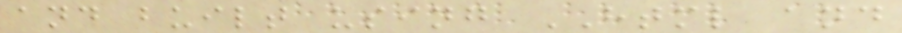and built using HTML and
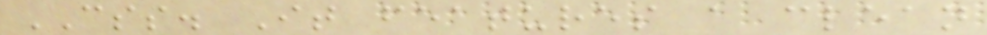CSS. It features a clean
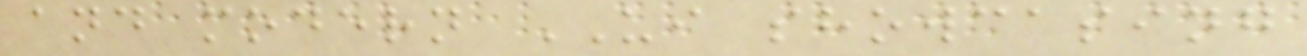and modern UI showcasing
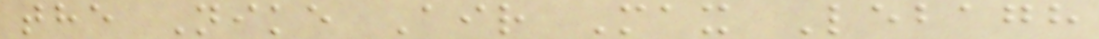the Nike Air Max Lebagh
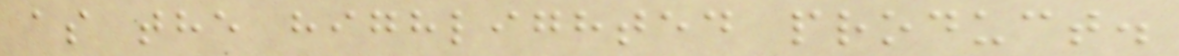as the highlighted product.
